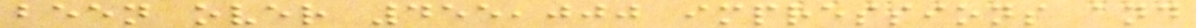been over 455,000 impressions and
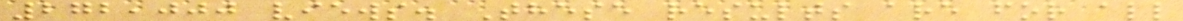272,000 views. These results are for all
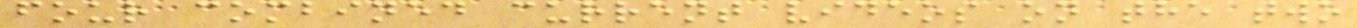four combined current videos on the two
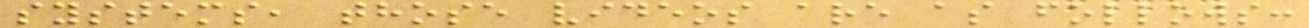systems, those videos are as follows:
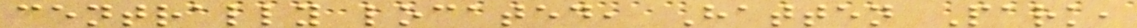centrally located, Hatten Park,
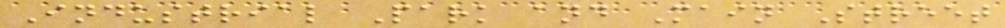Industrial Park and Main Street
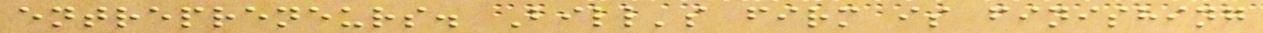entrepreneurs. Bill's firm is finishing
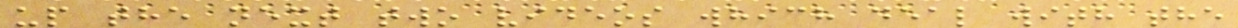up the next two videos which deal with the
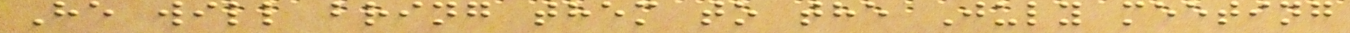He will bring them to the July meeting
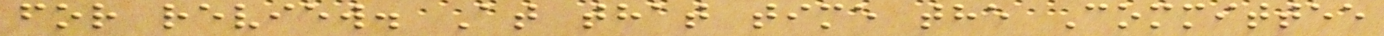for review. At that time the Committee
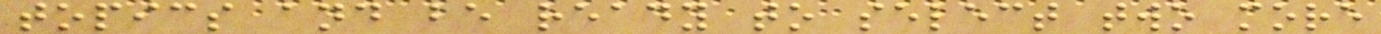topics and be ready to select two more
